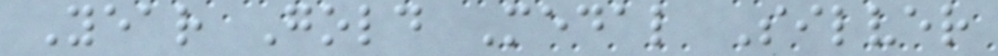Year Gold Medal Silver
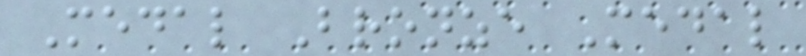Medal Bronze Medal
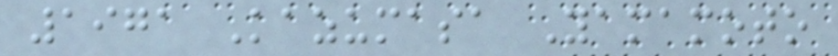1971 Kazumasa Yamamoto
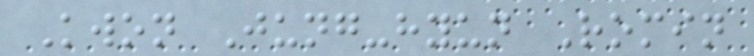Kwon Jung-hyun Romin
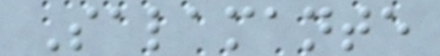Salamante
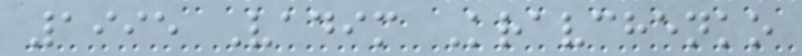1995 Vadim Kravchenko
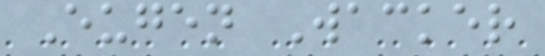Eugen Wacker
